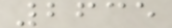2635
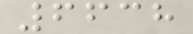6638
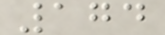174
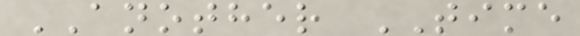ANOTHER TIME
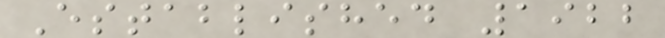Established 1922
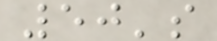50's
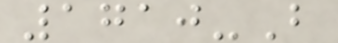1710-B
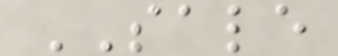SALE
